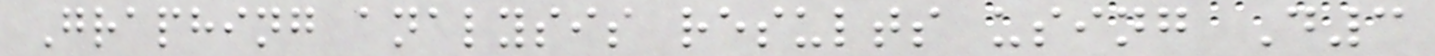Graphing analysis results using D3
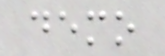demo
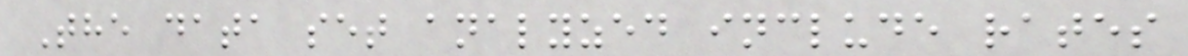The data set analyzed include rates
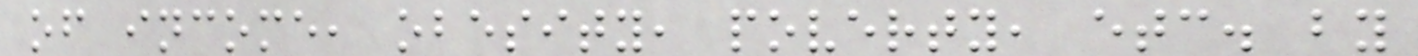of income, obesity, poverty, etc. by
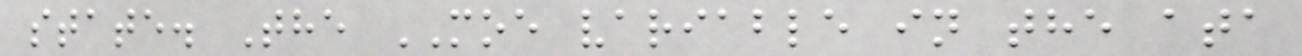state. The MOE variable in the ata
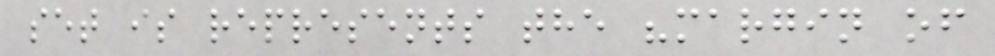set is represents the "margin of
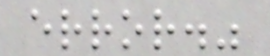error."
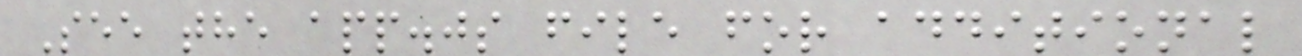See the app.js file for additional
